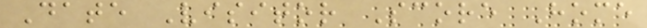Date Visitor Score Home
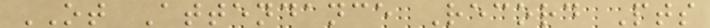OT Attendance Record Pts
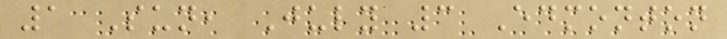1 Sun, July 3 Edmonton
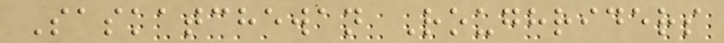Saskatchewan Roughriders
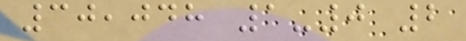30,048 1-0 2
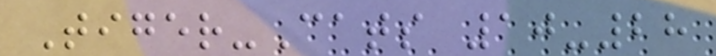Tiger-Cats 10-28
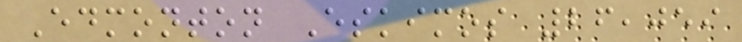Edmonton Eskimos 26,059
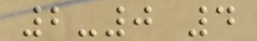2-0 4
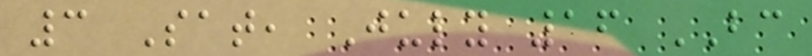3 Sat, July 16 BC
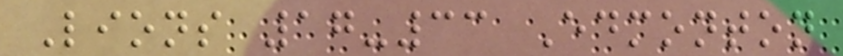Lions 17-33 Edmonton
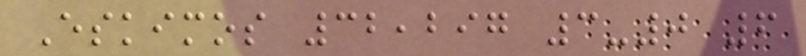Eskimos 32,297 3-0 6
